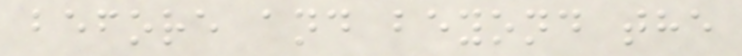before and beyond the
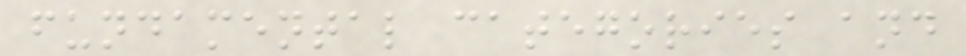fundamental categories and
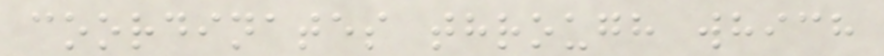coordinates through which
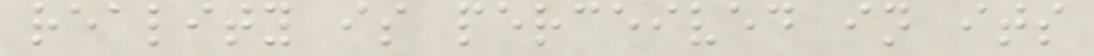reality is perceived in its
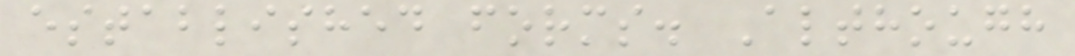established forms. Although
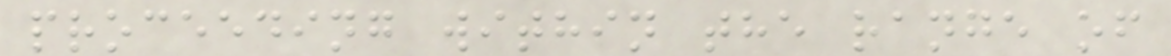proceeding within the range of
